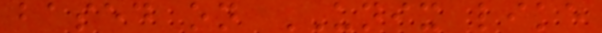based on UNIX like
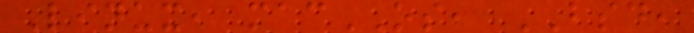Linux, macOS, BSD,
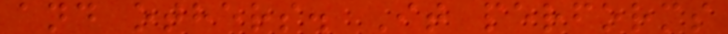and others. It performs
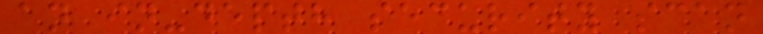an in-depth security scan
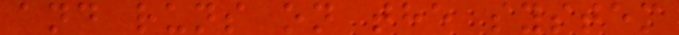and runs on the system
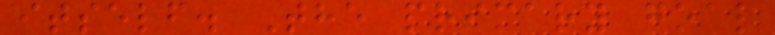itself. The primary goal
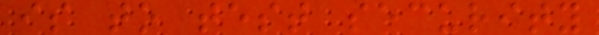is to test security
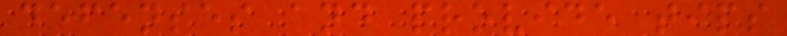defenses and provide tips
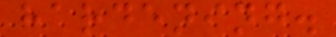hardening.
